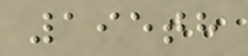195th
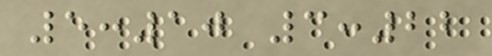5:10 3:22
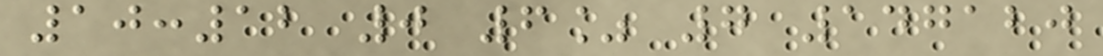10:12 0 6% 7 147120
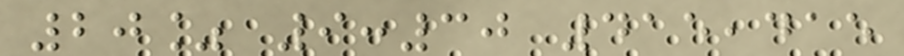20% 9:30 415,415
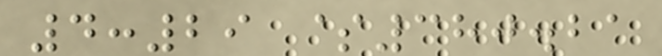4:29 $380.21
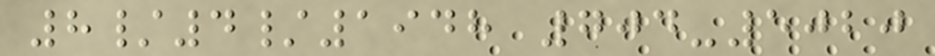8/4/1948 704-5020
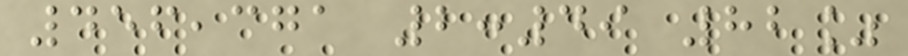456,371 2:49 82%
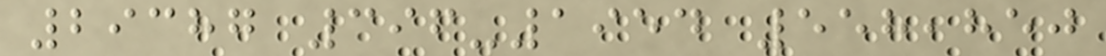29387 396-1954 558,850
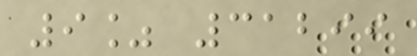9% 31299
